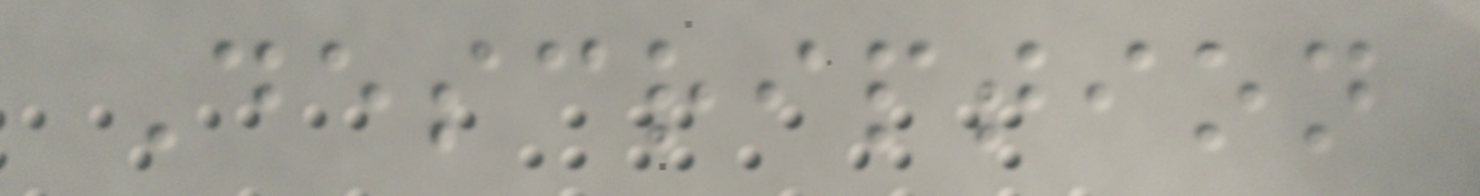Description
